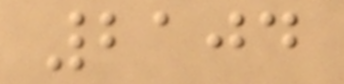2104
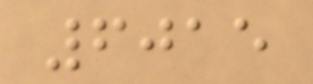6015
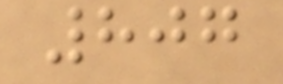807
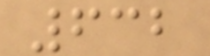632
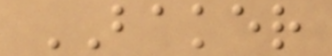BAKER
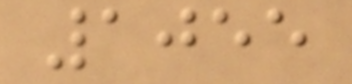1055
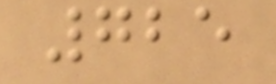725
